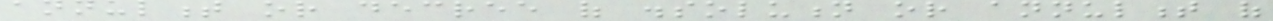annulment or decree of dissolution or annulment of
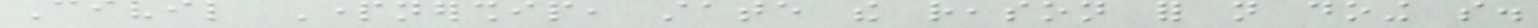Civil Partnership, state the reason for not doing so.
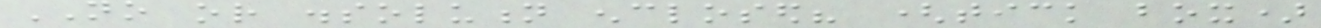NO or dissolution enclosed? (tick box)
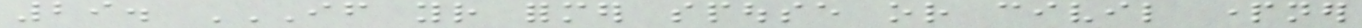29. IF YOUR FORMER SPOUSE OR CIVIL PARTNER
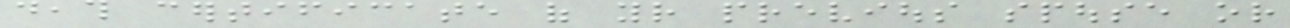death certificate of your previous spouse or
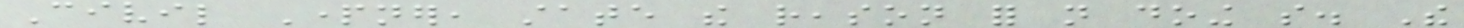Civil Partner, state the reason for not doing so. The
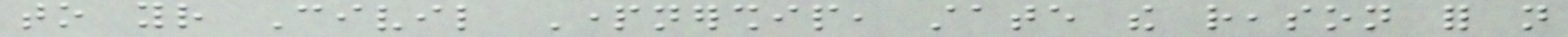to your Civil Partnership, state the reason for not
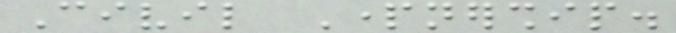Civil Partnership.
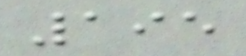195
